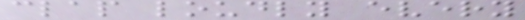clap loudly every
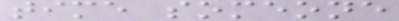time someone
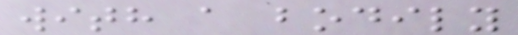with a bodily
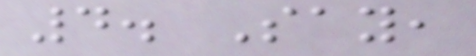4. Say,
